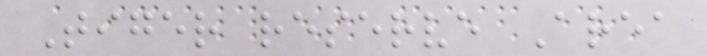Tiger reserve Area
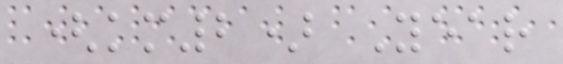(km2) Year
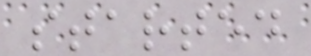started
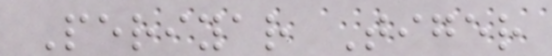Periyar Tiger
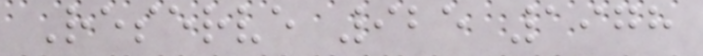Reserve 925 1978
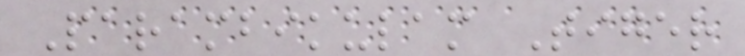Parambikulam Tiger
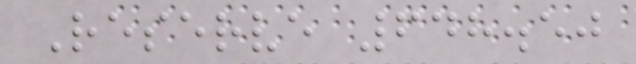Reserve 648.50
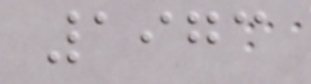1973
